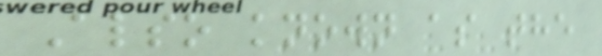Also known as the
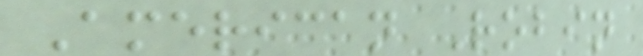American Robin
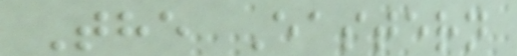The Eastern
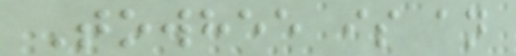Towhee is an
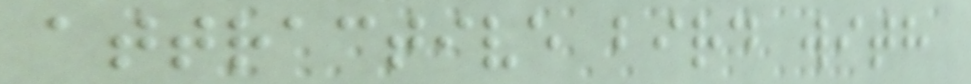attractive bird with
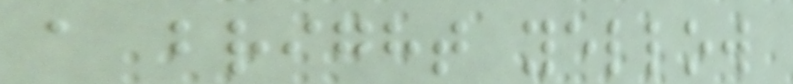a bright yellow
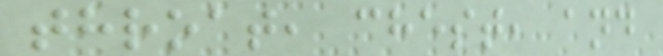throat, chest, and
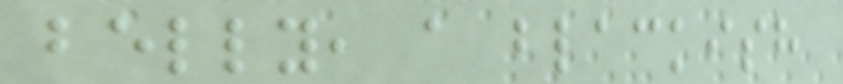belly, a blackish
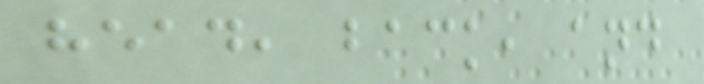head, back, and
